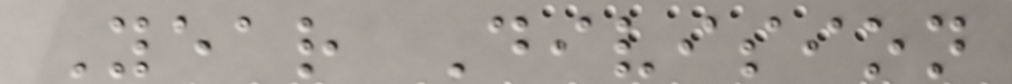Year Division
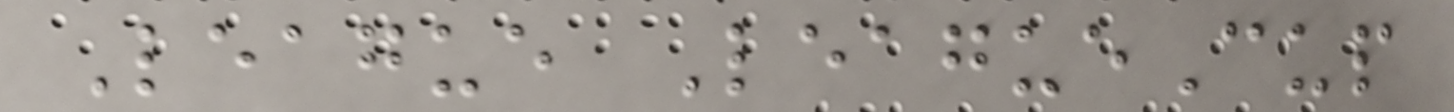League LeagueCup
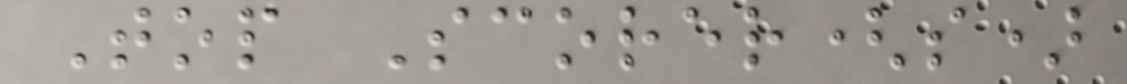Top Scorer(s)
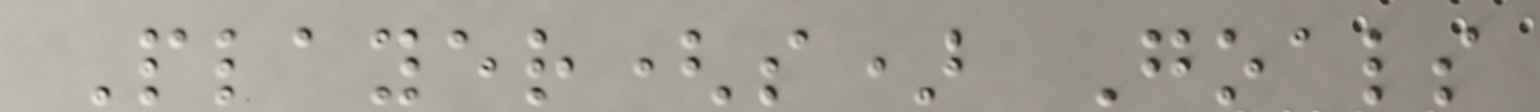Player(s) Goals
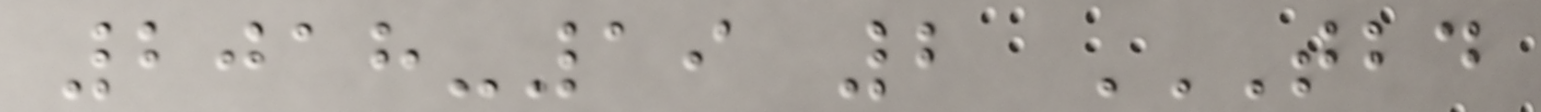2018-19 2 TBD
